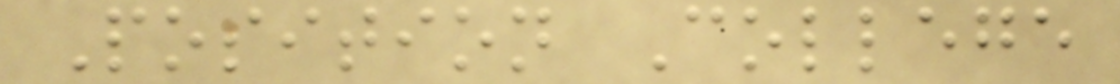Position College
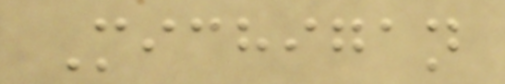Michigan
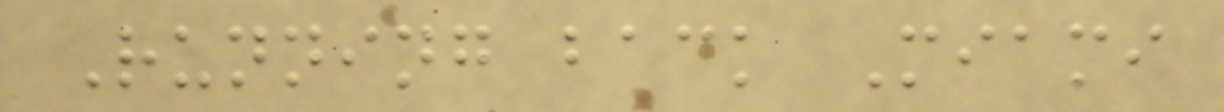Running back Miami
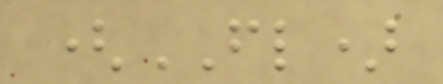(FL)
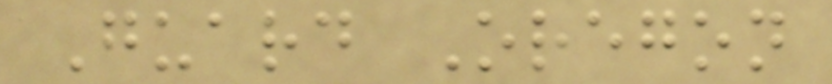Guard Oregon
